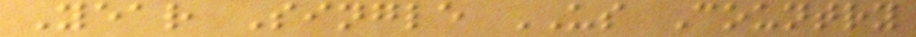Year Single US Country
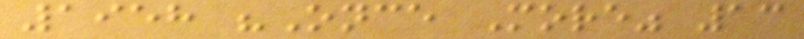1958 "Once More" 13
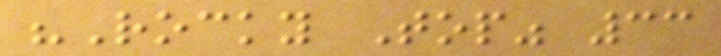"Rocky Top" 33
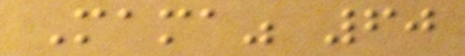Mama" 60
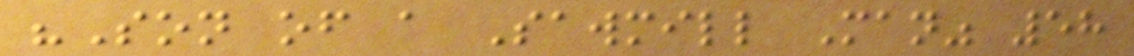"Son of a Sawmill Man" 58
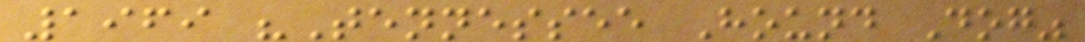1969 "Tennessee Hound Dog"
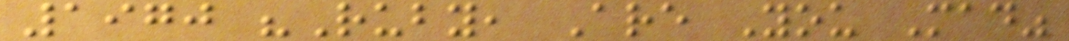1970 "Ruby, Are You Mad"
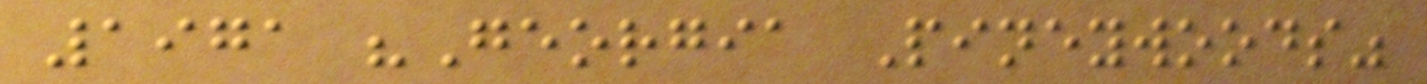1971 "Georgia Pineywoods"
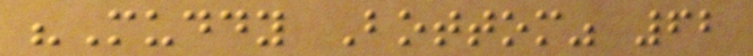"Muddy Bottom" 62
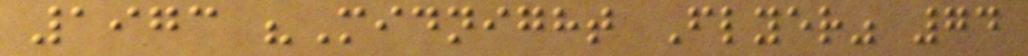1973 "Midnight Flyer" 74
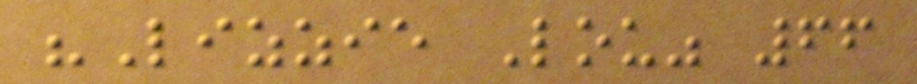"Lizzie Lou" 66
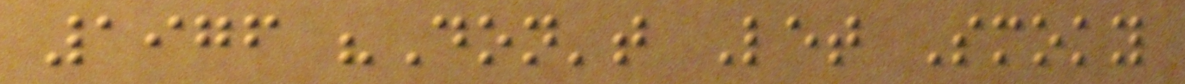1976 "Don't Let Smoky
